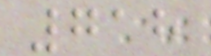718
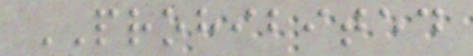PROHIBITED
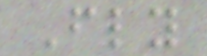Fly
